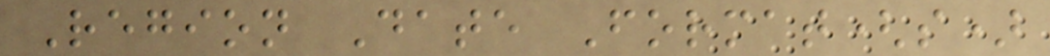Region Date Format(s)
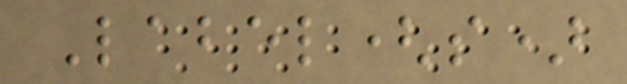Label(s)
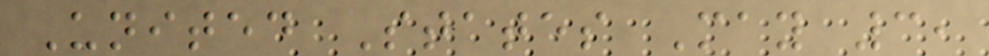United States May 3,
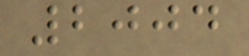2004
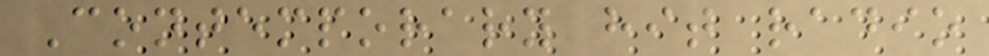Contemporary hit radio
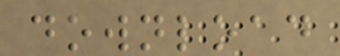download
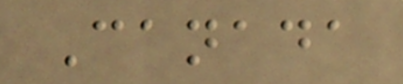Canada
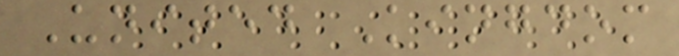United Kingdom
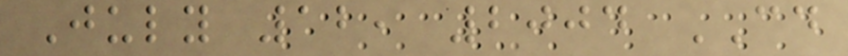July 12, 2004 CD
